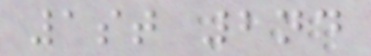1st 2nd
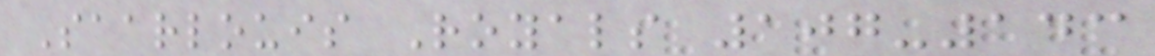Saarlouis Royals 107-143
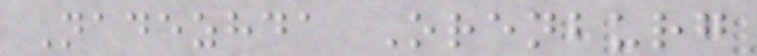Nadezhda Orenburg
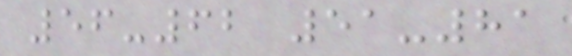56-62 51-81
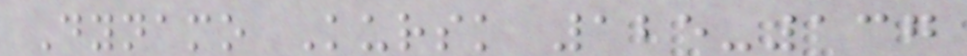Dynamo Kursk 125-137
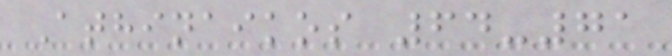Athinaikos 64-71
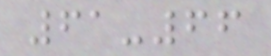61-66
